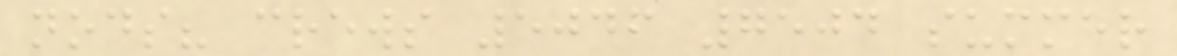nods? crews 5046 7504 summer
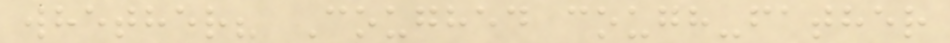whether? Coughed cough-father
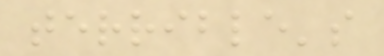terrible's
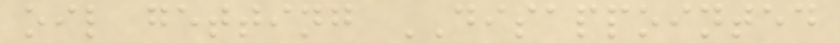oil getting DISAPPOINTED
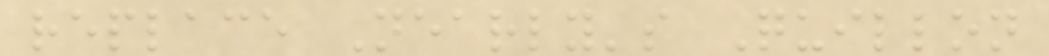replace Nearly's Quillon
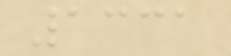1331
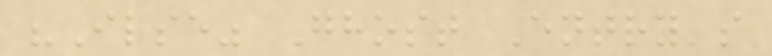"Ilse" Ghost Entry's
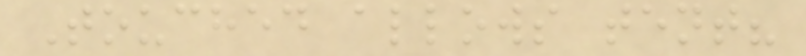Touched allows tent?
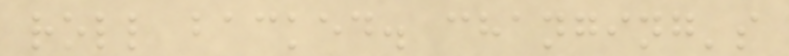roll backed. changing's
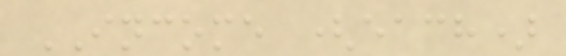INCOME (each)
